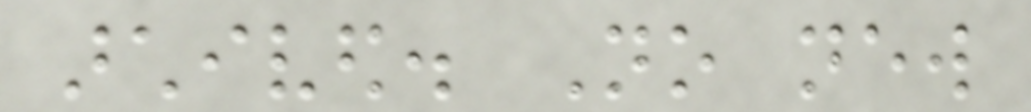archived. No new
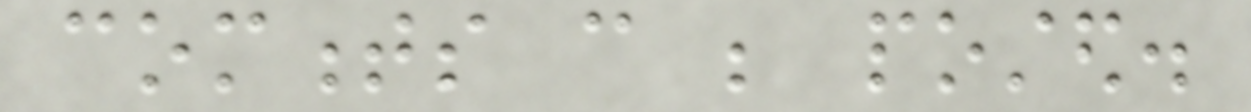comments can be posted.
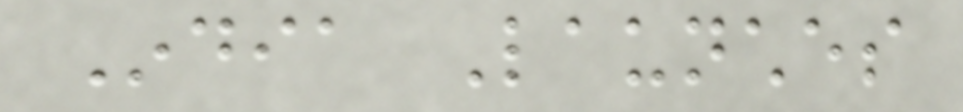India Launches
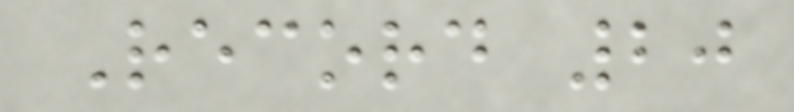Record 20
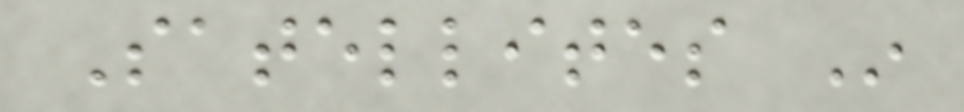Satellites In
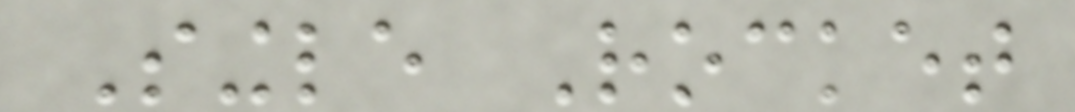Single Rocket
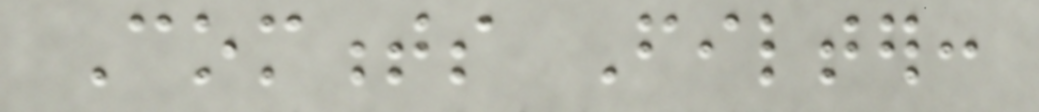Comments Filter:
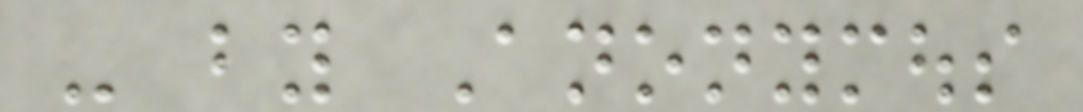- by Anonymous
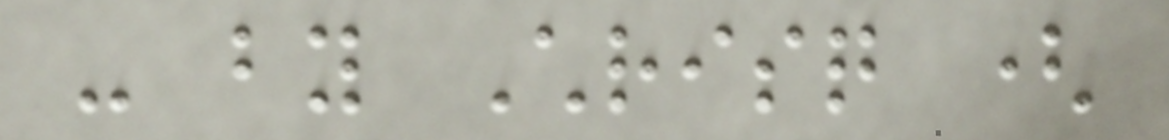- by Chrisq (
